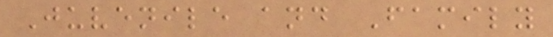Juvenile and Family
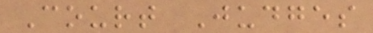Court Judges
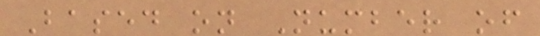Based on Number of
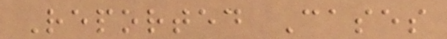Reported Cases
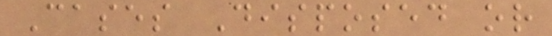Cases Disposed or
